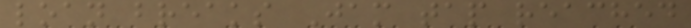loan breaks Jam tap reached
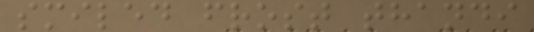smiled frost thandi
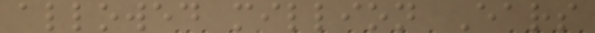allowed million Ears
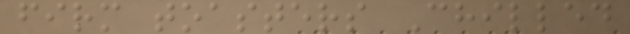firm toasters Chilled
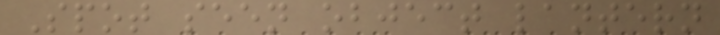Spot seen object lantern
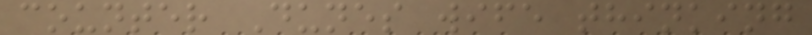counter Dunes wife thinking
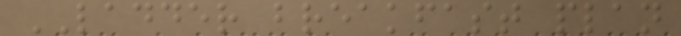LADDER breakfast plan
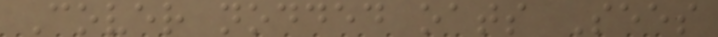Cover nodded oats Sees
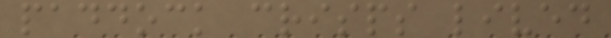paddock crisps lived
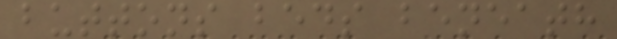buttons beds beneath
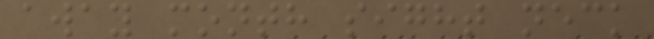away month sight neck
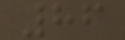86
